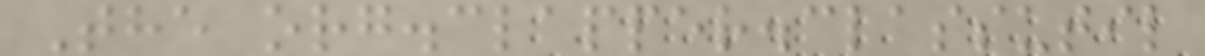The org.clapper.classutil
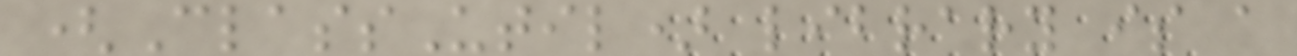(ClassUtil) library is a
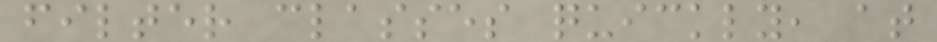filter classes quickly, at
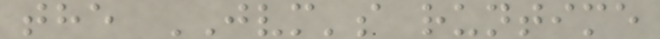the JVM's runtime
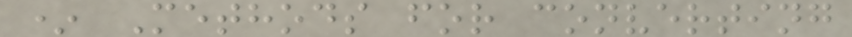* Methods for converting
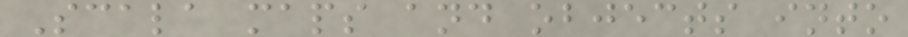Scala maps and objects into
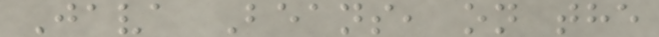Java Beans, on the
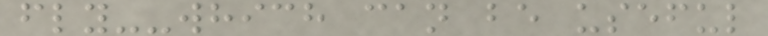fly--which can be useful
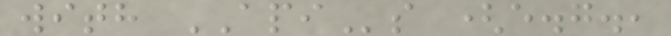with APIs (e.g.,
